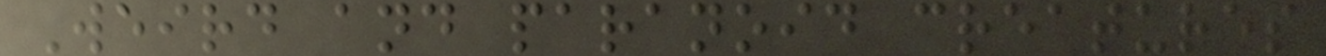Weird and paranoid creatures
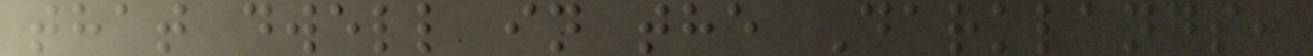that dwell in the Darklands,
